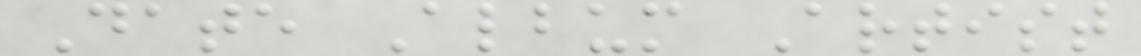Date Album Artist
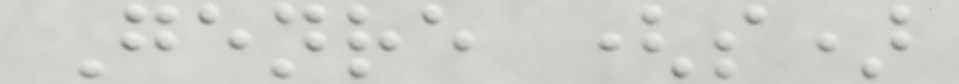Genre (s)
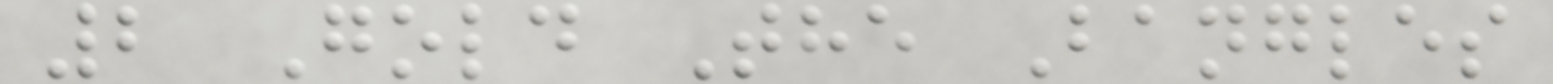2 Gold The Bangles
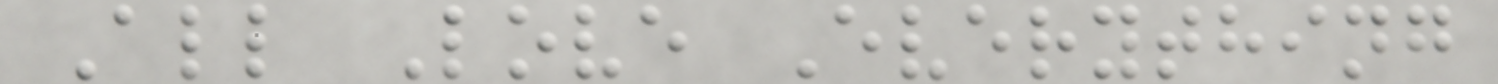All Love Everything
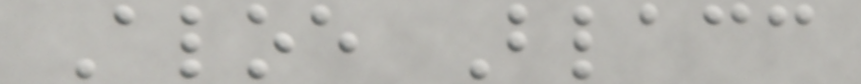Aloe Blacc
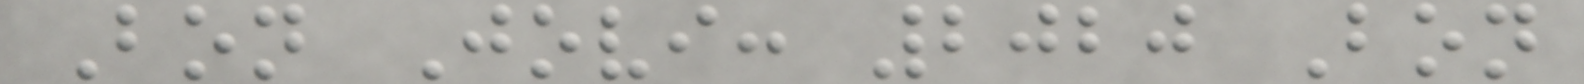Bon Jovi: 2020 Bon
